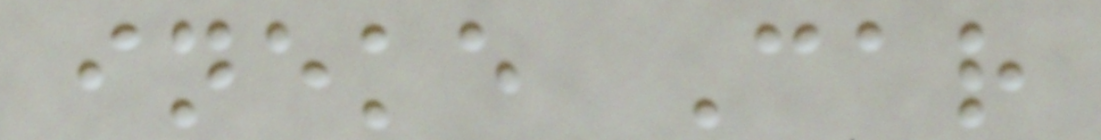ineke Car
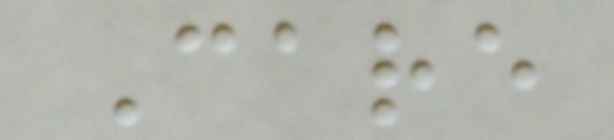Care
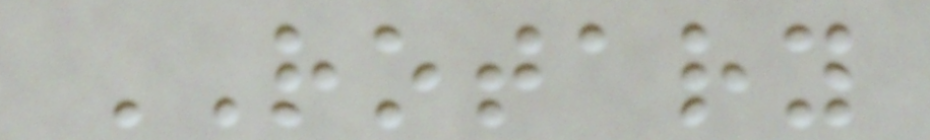ROTARY
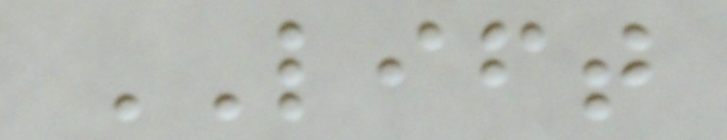LIFT
